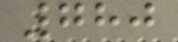780
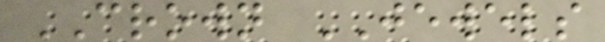CROWN JEWELS
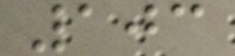103
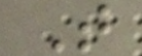T
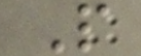P
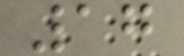17
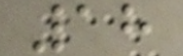18
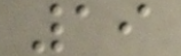19
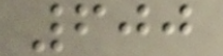600
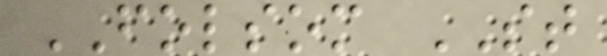FOLSOM ST
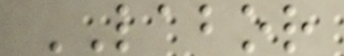LABOR
